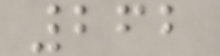262
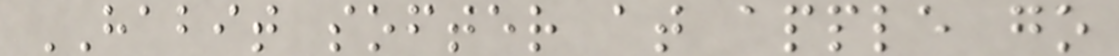HABIT softer at apple go
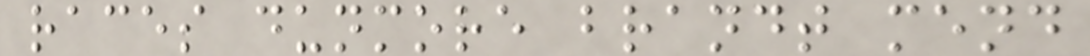races dunmore brandt mend
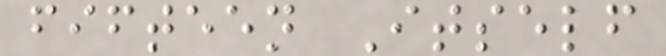fifteen Itself
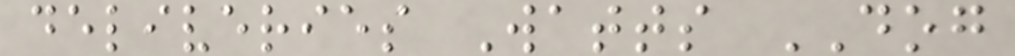deliveries Watts DOG
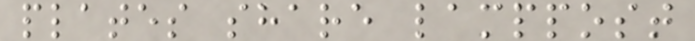plates share lamppost
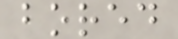bored
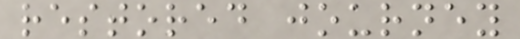restored journey
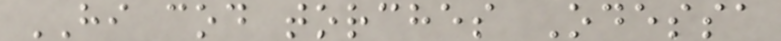HI cod torches Odessa
